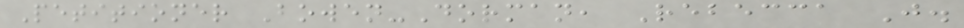Petitioner Bowen-Dorman, Rebecca J.
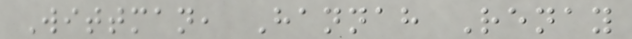Wittman, Hannah Renay
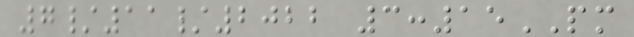7/11/2022 3:15PM
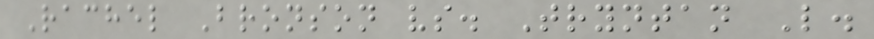Rachel Bronson vs. Tryntan L.
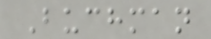Buchman
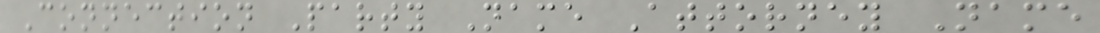Connection Party Name Attorney Name
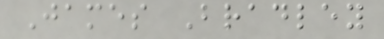James Bradley
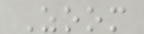Zoom
